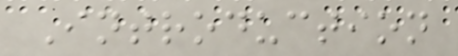Introduction
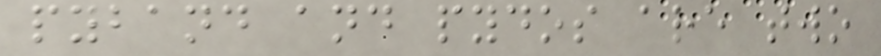pyband and pydos are two
